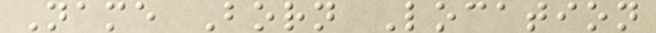Name Born Location
